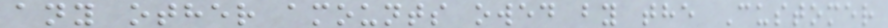any other amounts owed by the Customer
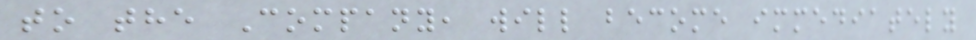to the Company, will become immediately
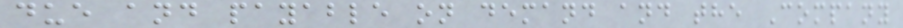due and payable on demand and the Company
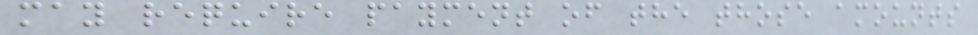may require payment of the those amounts
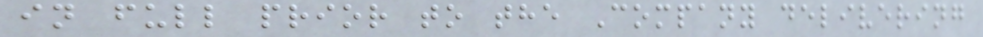in full prior to the Company delivering
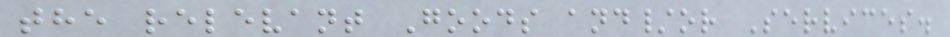the relevant Goods and/or Services.
